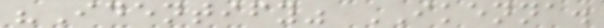"Identify" IKENNA.
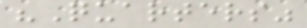"Quarters"
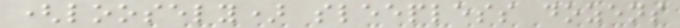(loosely) sleepless dozens
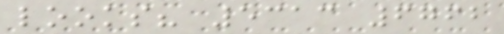looks? 5313 6762
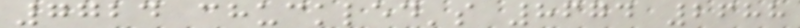7724 chuckled's 8674 2688
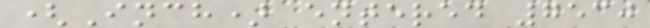(Inch) entered 7530
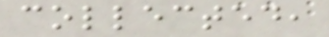collected,
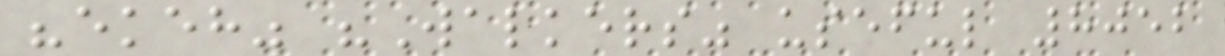"ekeh" "Walkers" useful 8052
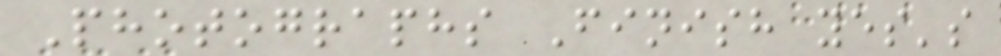Photographs Finish yes's
